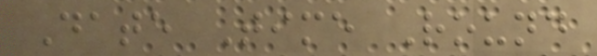Date Time Round
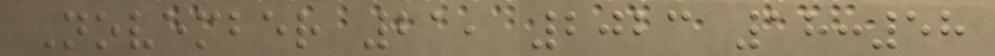November 21, 2023 18:58
